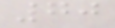70
